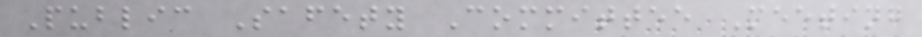Public Safety Committee Meeting
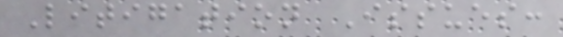Litigation Issues:
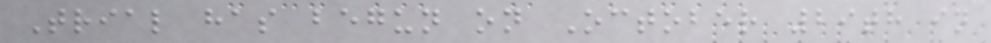Trial has begun on October 29th in
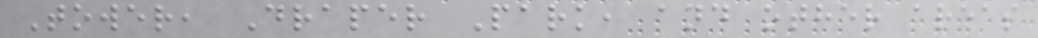Tower, Draper Park, and other areas
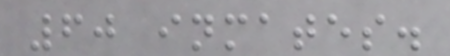60 inmates.
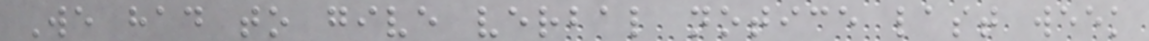We had to give verbal notice last week
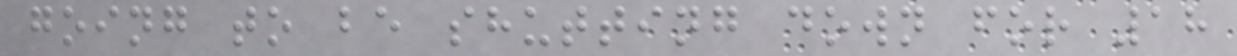going to be shutting down for 18
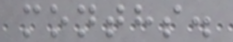months.
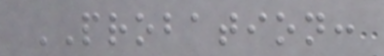PROBATION:
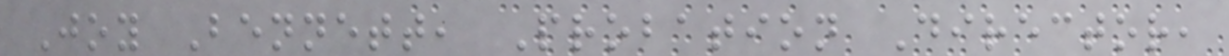Joy Bennett, Probation Director,
